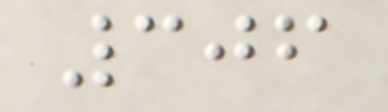306
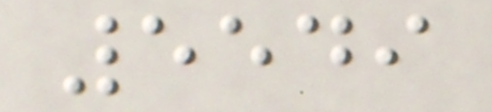5549
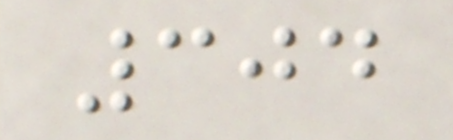304
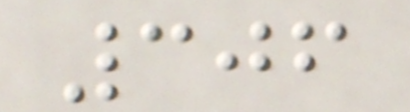306
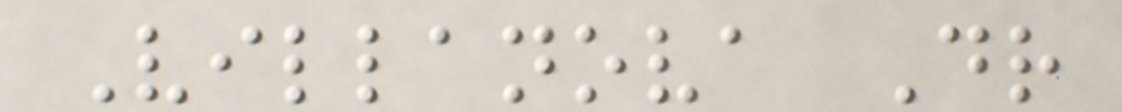Villanova Dr
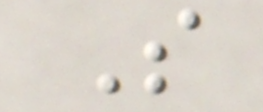S
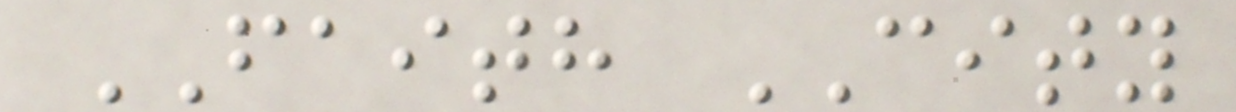FAITH CITY
